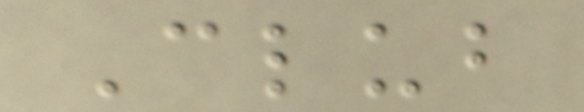Club
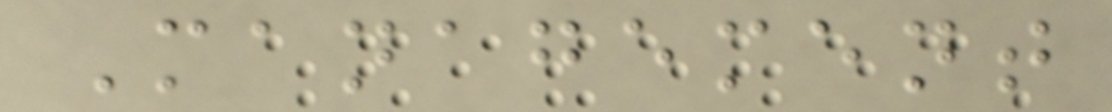Management
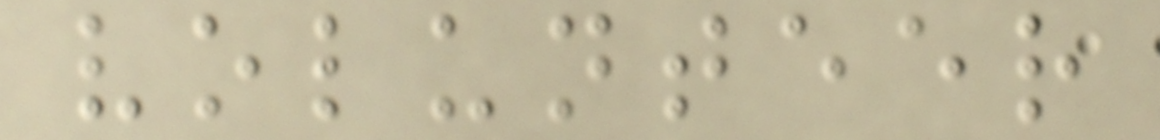volunteer
